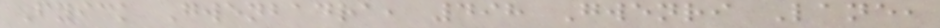Fyick Gwenbadra, 498 Gwenri Lane,
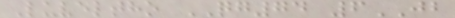Luveltho QG74 6JB
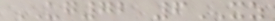UG72 6XZ
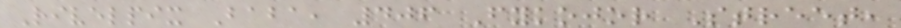Rivelpix Baba, 406 Fykojor Street,
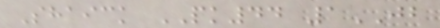Shaick PK44 1JB
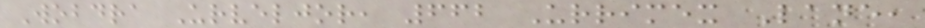Wobdra Urveljor, 662 Urrimex Lane,
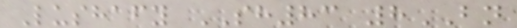Lushafy SH83 8BN
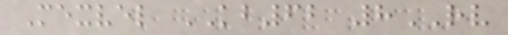Mexvel KB62 8RV
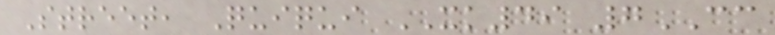Street, Quiqui XK49 7CC
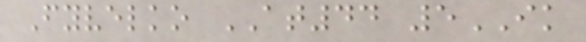Fyvelko AT44 5IK
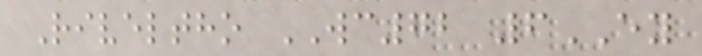Riveltho WC72 6EY
